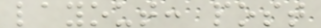layout: post
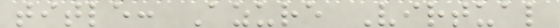title: Azure Virtual
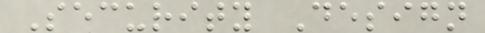Security Design
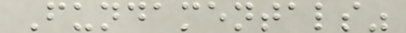Fundamentals"
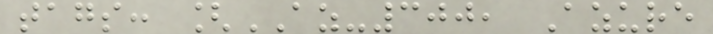tags: [AZ-300, Azure
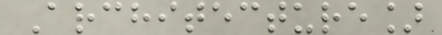Architecture]
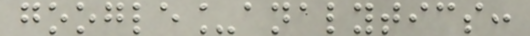google_analytics:
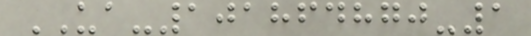UA-101864870-1
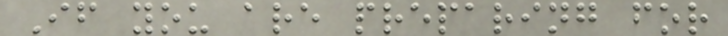If you are preparing for
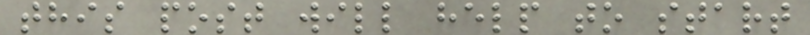this post will help to start
